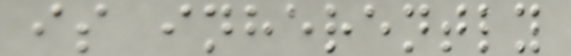is inherently
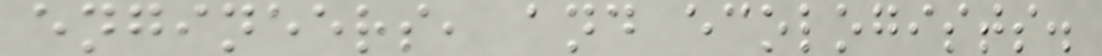engineers, and ecologists.
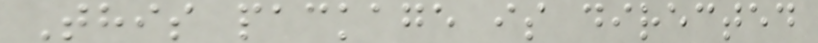This package is directed
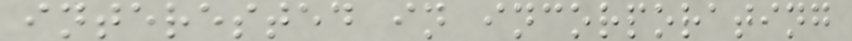interested in incorporating
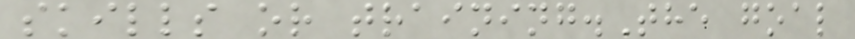skills or training.The goal
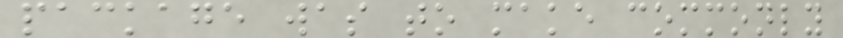package was to make commonly
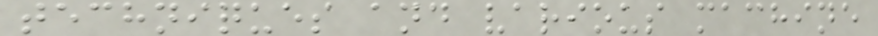techniques and various machine
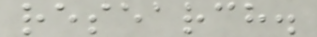research.
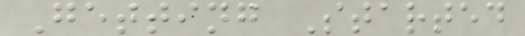Getting Started
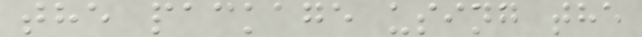the package using the
